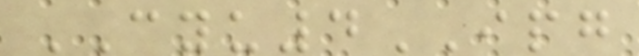CYU4IPG
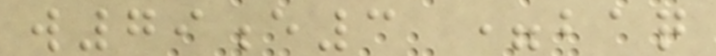w79e3 =baq
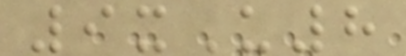9xU8
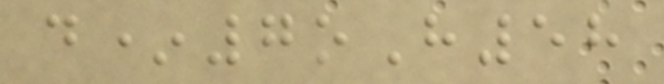d*7oH58
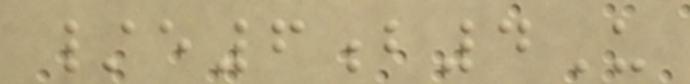/e6b4U
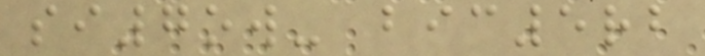si7ow- bic5rb
